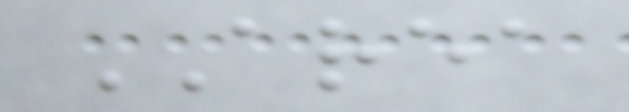AREA
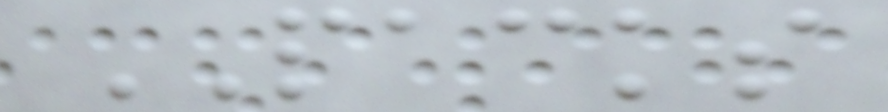PACKS
